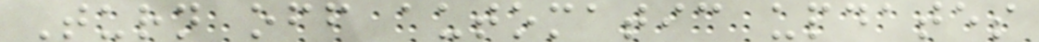Turn off automatic updates
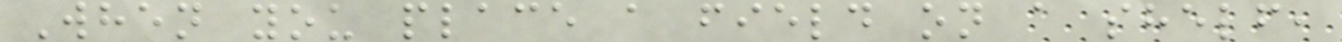When you place a field on a shelf,
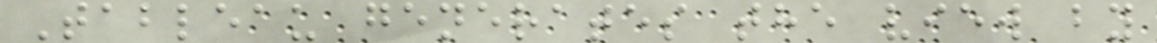Tableau generates the view by
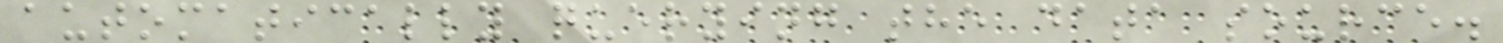automatically querying the data source.
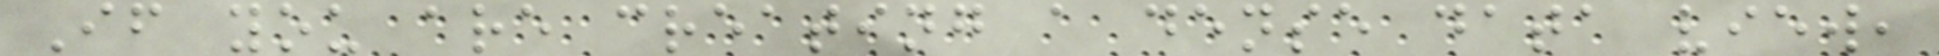If you are creating a dense data view,
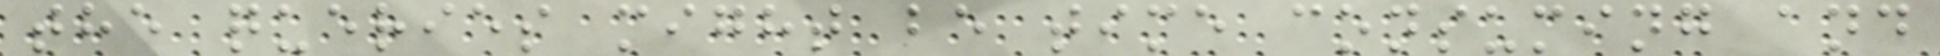the queries might be time consuming and
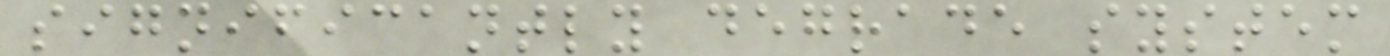significantly degrade system
